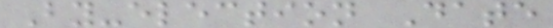By-election Date
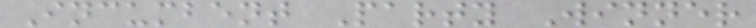Incumbent Party Winner
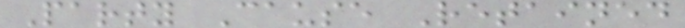Party Cause Retained
